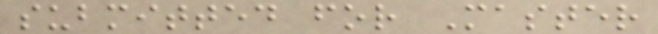submitted for Master
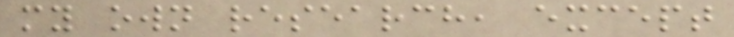my own research, except
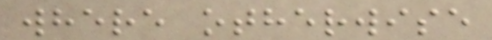where otherwise
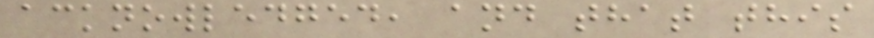acknowledged, and that this
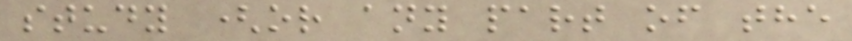study (or any part of the
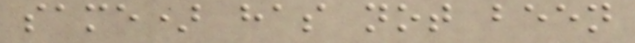same) has not been
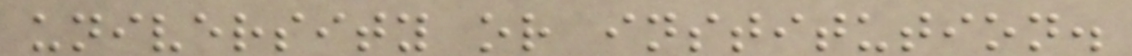university or institution.
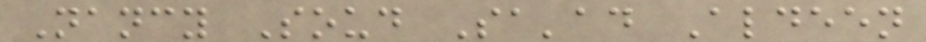Nancy Soud Sa'ad Aldeen
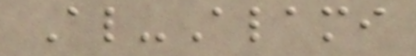Al-Alami
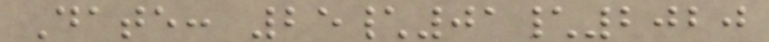Date: 25\01\2020
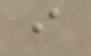i
